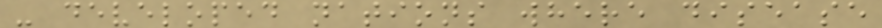- developed nations where disease
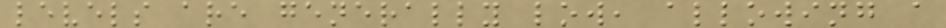levels are generally low, allowing a
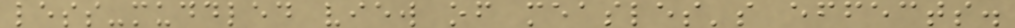less-muddled view of measles's effects.
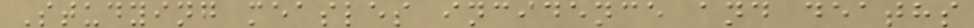Studying measles incidence and deaths
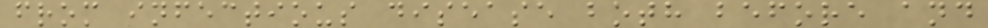from infectious disease both before and
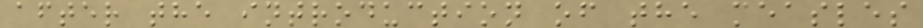after the introduction of the measles
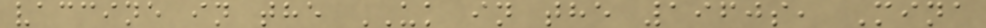vaccine in the UK in the 1960s, Mina
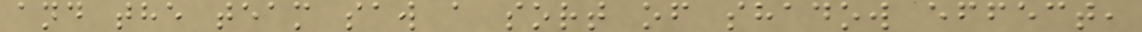and the team saw a sort of shadow effect,
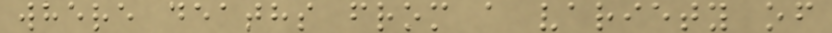where deaths from a variety of
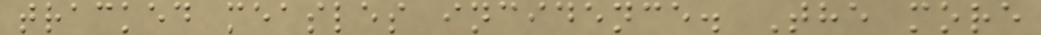tracked measles incidence. The more
